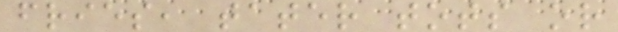fries, tater tots or
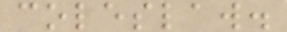coleslaw.
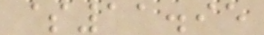$11.95
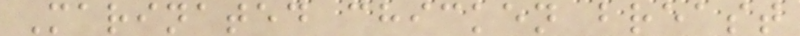Marinated chicken breast
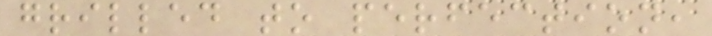grilled to perfection,
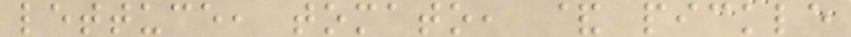lettuce, tomato, & pickle
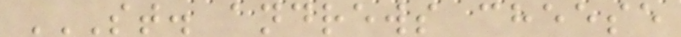ST. ANDREWS CHEESE
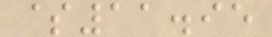$11.95
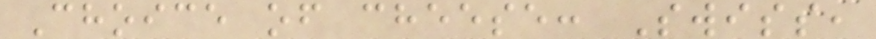Choice of cheese: Swiss,
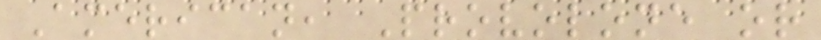American, Provolone or
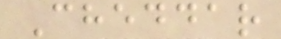Cheddar
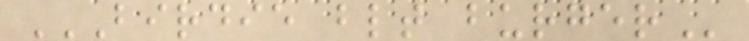BIRDIE BLT BURGER
